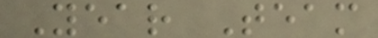Year Team
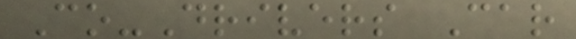Co-Drivers Car
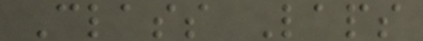Class Laps
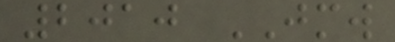2010 JMW
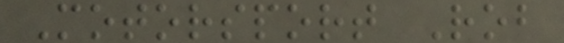Motorsport Rob
